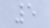5
